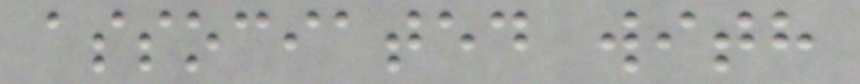associated with
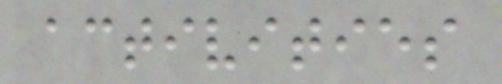activities
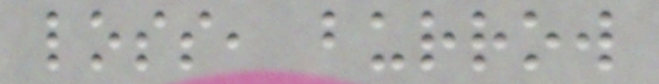loss, burrow
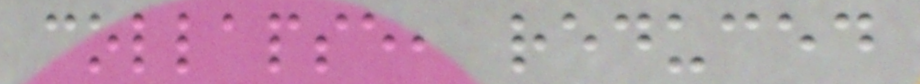collapse, reduced
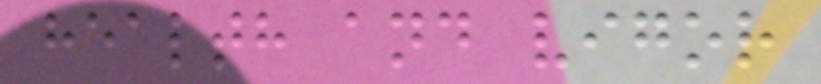health and vigor
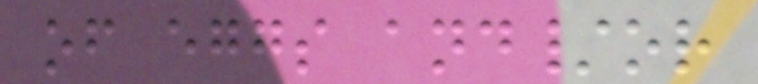of eggs and/or
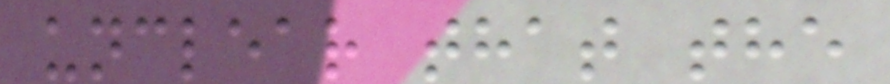unclear that the
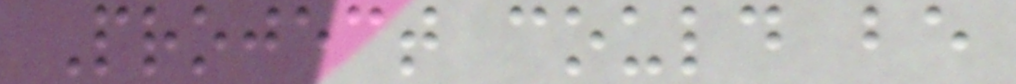Project could be
